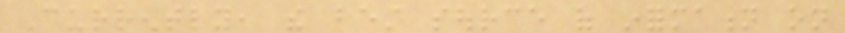Currently, the best source of information on
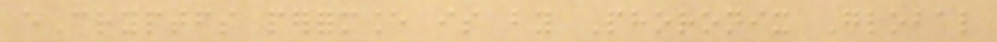eCryptfs performance is by Phoronix Global
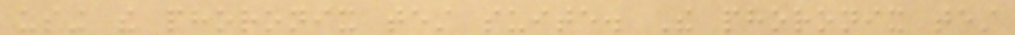using the phoronix test suite. The phoronix test
